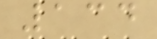134
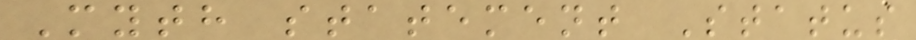Myth statement Status
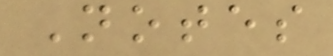Notes
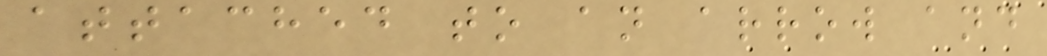attached to an arrow and
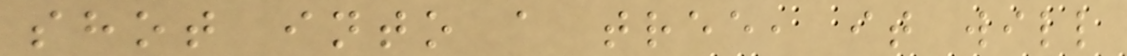shot into a tree, it will
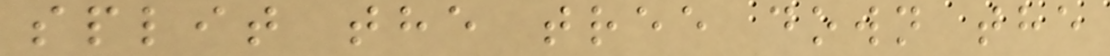split the tree down the
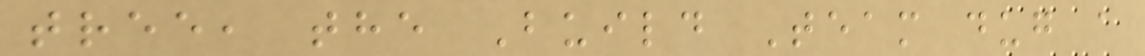tree, the Build Team dug a
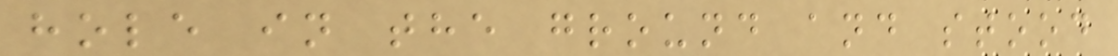hole in the ground and stood
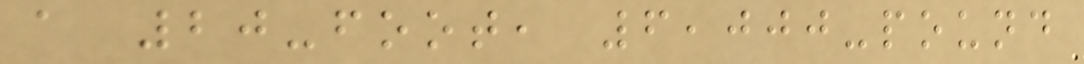a 20-foot, 6,000-pound
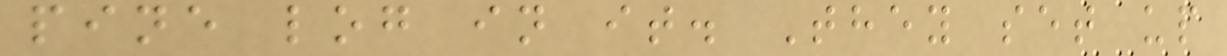pine log in it. They set up
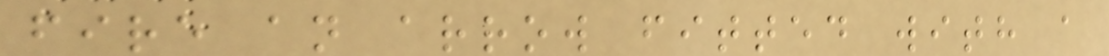fire an arrow fitted with a
